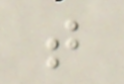t
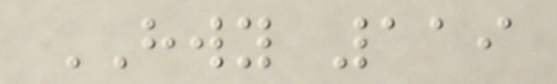HWY 119
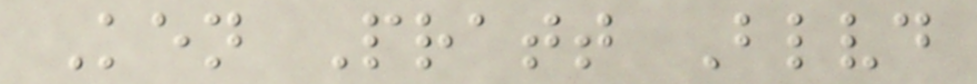Ken Pratt Blvd
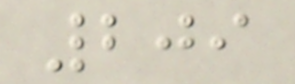209
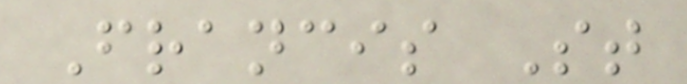Francis St
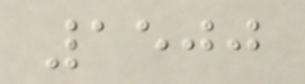1500
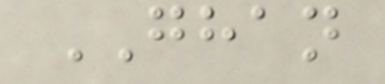GHAN
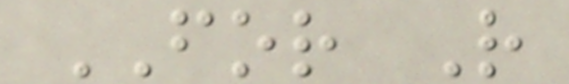FOR R
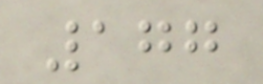177
